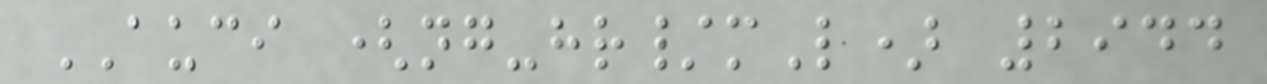AUCI (ng-hr/mL) 2944
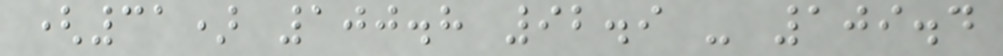(31) 100.8 92.9 - 109.4
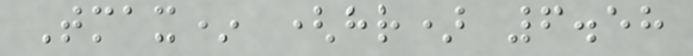Tmax* (hr) 6.58
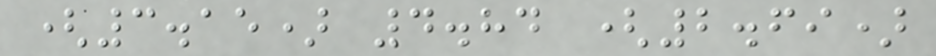(3.15) 4.84 (2.69)
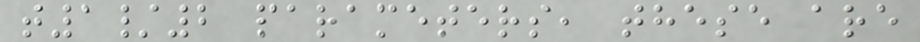t1/2 parameters, these are
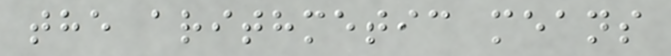the arithmetic means
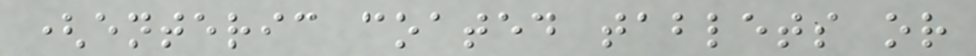(enteric coated tablets or
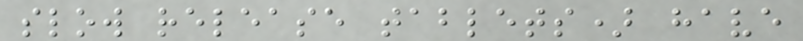slow release tablets) have
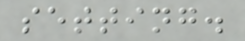setting.
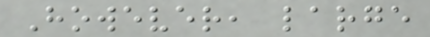However, large
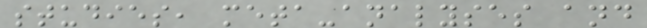studies, meta-analyses and
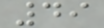49
